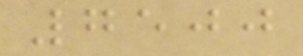7500
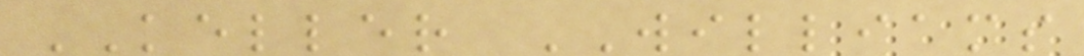KELLER WILLIAMS
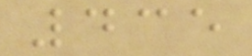435
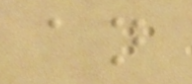an
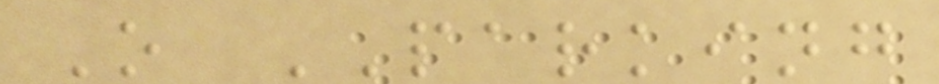O PARKING
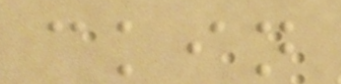ckin
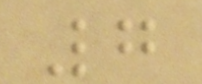7
